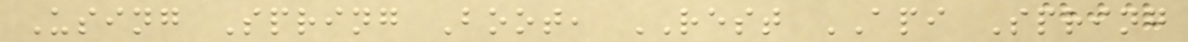Using Spring Boot, REST API Spring
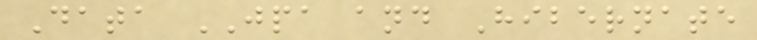Data JPA and Hibernate
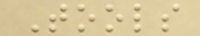Tools
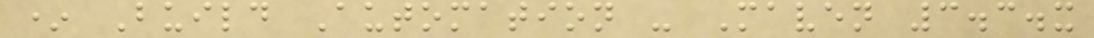* Build Automation - Maven 3.3.x
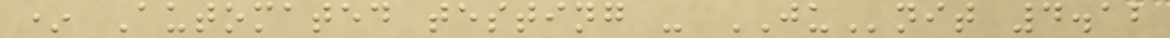* Automated testing - JUnit 4.12
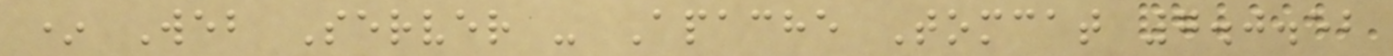* Web Server - Apache Tomcat 7.0.52
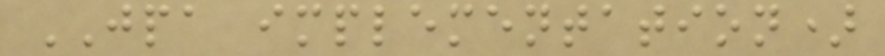JPA implementation)
